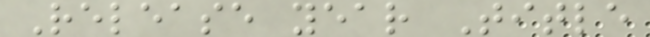Release year Title
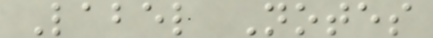Label Notes
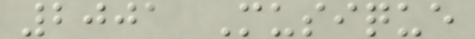2001 Musique
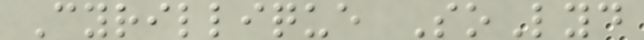Cyrillique SoLyd
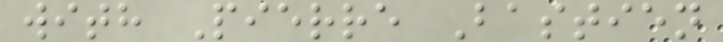with Pierre Bastien
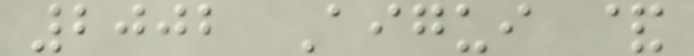2002 Aigui &
